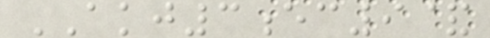AKJ3ec9&
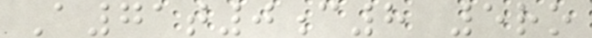A71t0c8 5ro
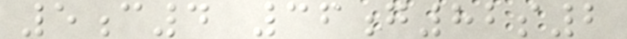5c4 36g82s2
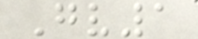Gv1
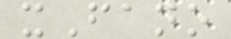xFano
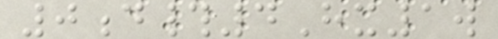0d#4Hx1w
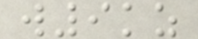w9kz
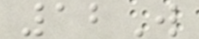12W
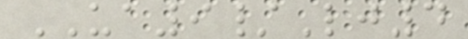UA9/Lj4
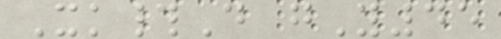Xk#D gY45
